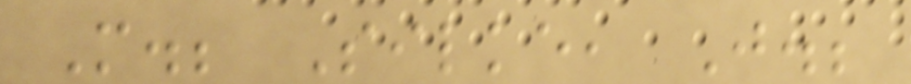M.; Silke, J.;
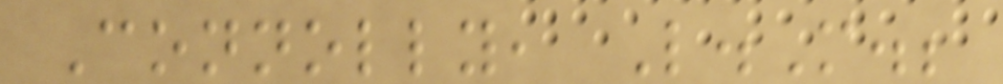Connolly, L.M.;
